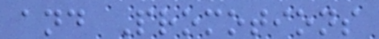and Promotions
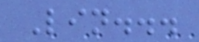Lin...
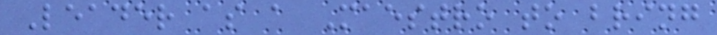Leader as a Maestro to bring
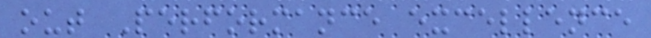out Performance excellence
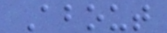About
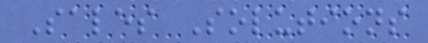Sales Solutions
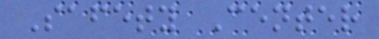Safety Center
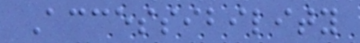Accessibility
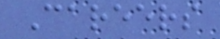Careers
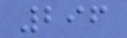296
